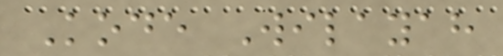Kode Wilayah
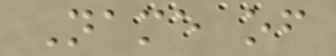Name of
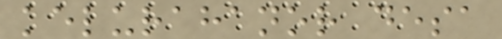kelurahanor desa
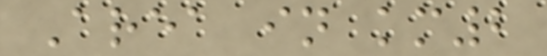Area in km2
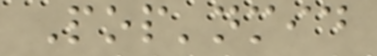Pop'nmid
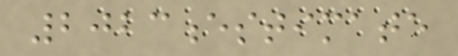2023estimate
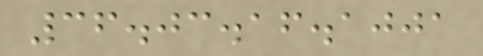36.03.16.1001
